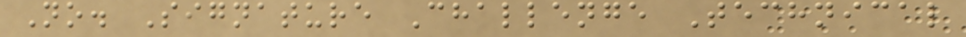No. Signature Challenge Technical
